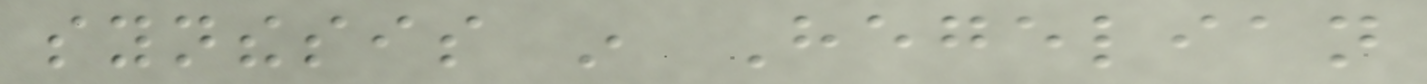synthesis in Hegelian
